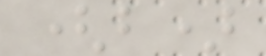(b)
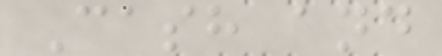Cash and
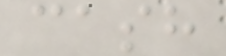cash
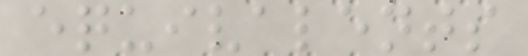equivalents
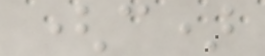(c)
